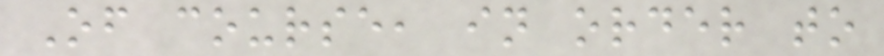Of course, in order to
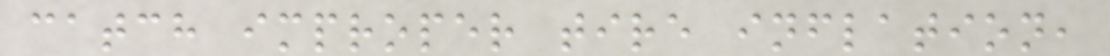catch improper tire inflation,
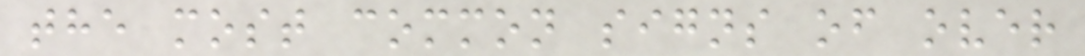the most common signs of over
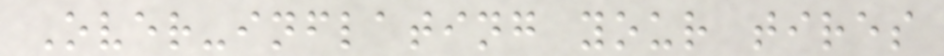Over-inflating your tires
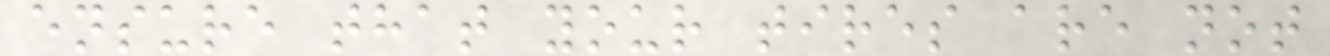ensure that your tires are not
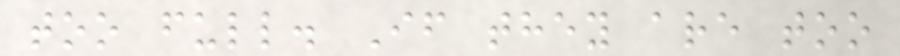too full. If they are too
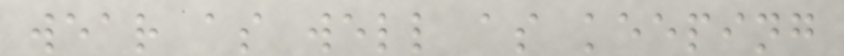wear as well as keeping
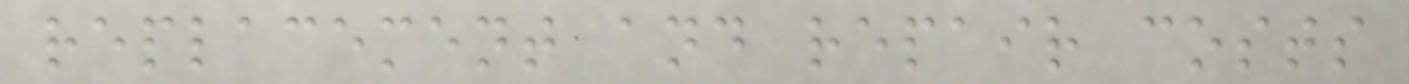replacement and repair costs
